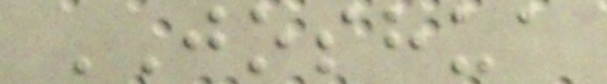JOSHUA
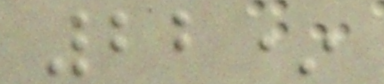22*
